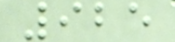925
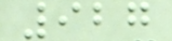927
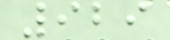929
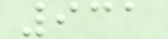931
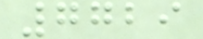7729
